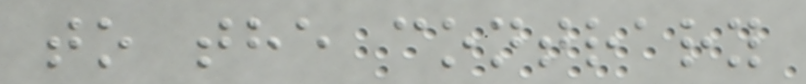to the contrary
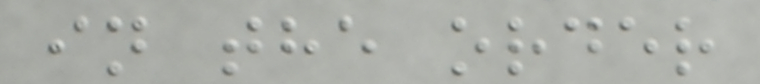in the order
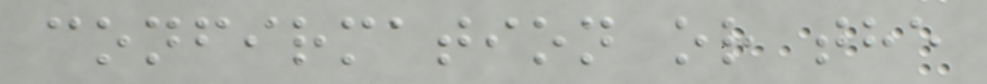confirmation or the
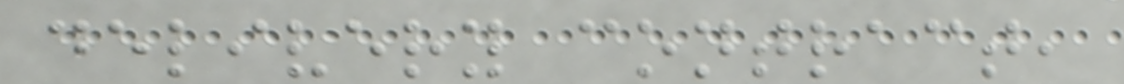delivery contract,
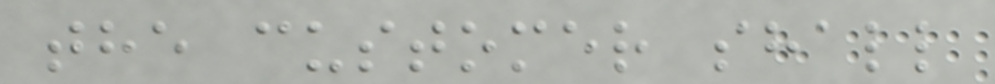the customer shall
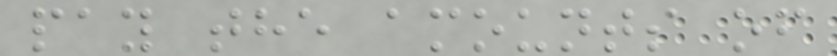pay the amounts of
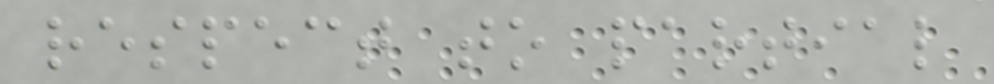respect to partial
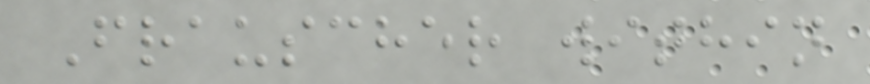Frauscher within
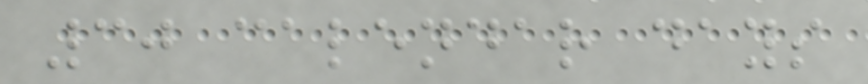30 calendar days
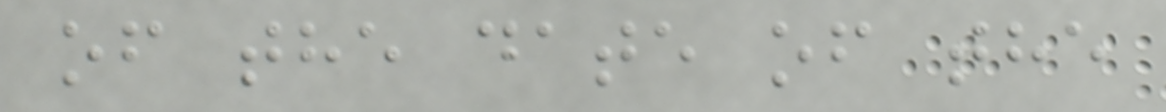of the date of the
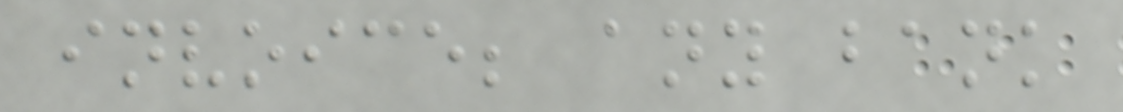invoice; any bank
